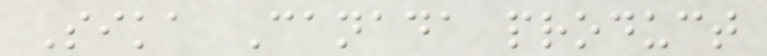Sika Canada product
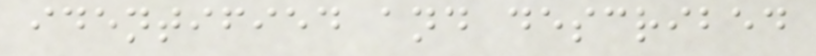identified and described
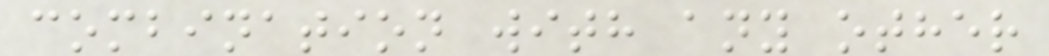combination with any other
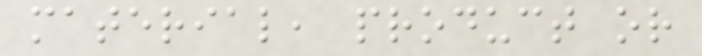material, product or
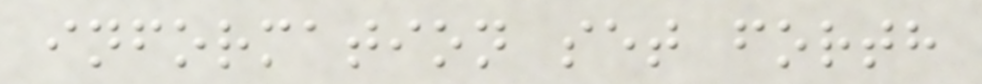information set forth
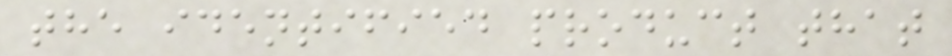the identified product that
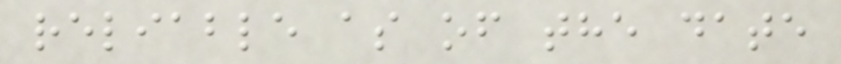reliable as of the date
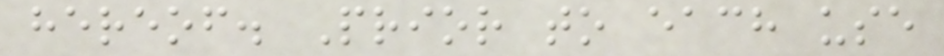hereof. Prior to each use
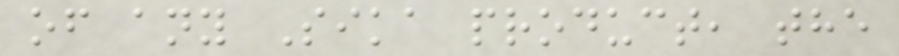of any Sika product, the
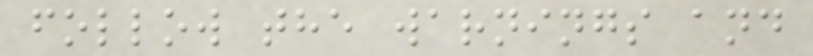follow the warnings and
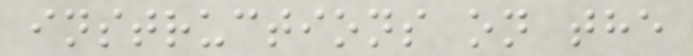instructions on the
